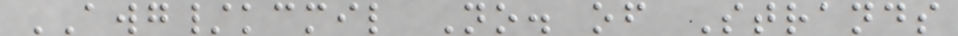AWG/kcmil No. of Strands
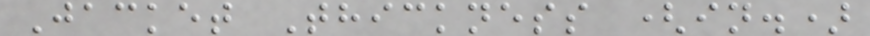Jacket Thickness (in.)
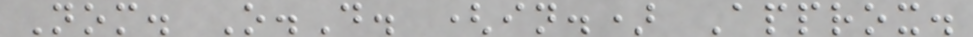Nom. O.D. (in.) Approx.
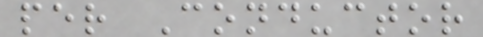per Conductor
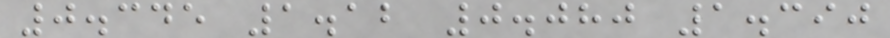0.345 1.12 0.080 1.390
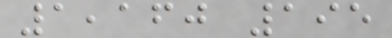1,160 195
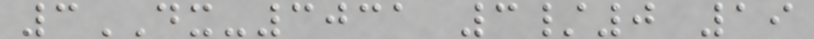3DX-3031 3/0 19
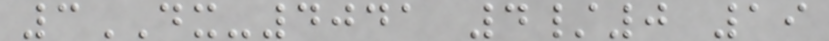3DX-4041 4/0 19
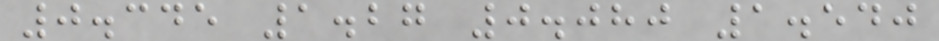0.345 1.27 0.080 1.540
